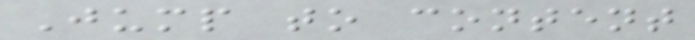Jump to content
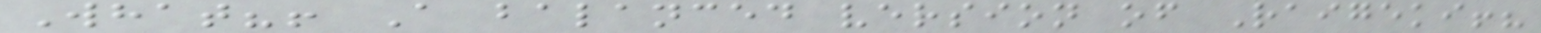What?! A balanced version of Raigeki!?
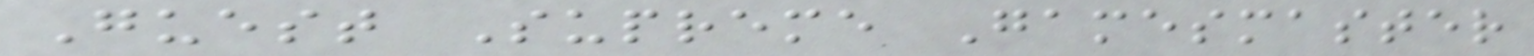Guest Supreme Gamesmaster
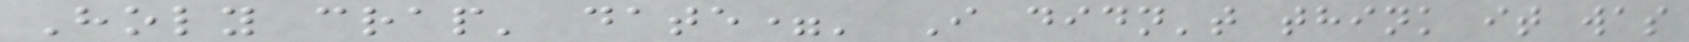Holy crap' date=' I didn't think it was
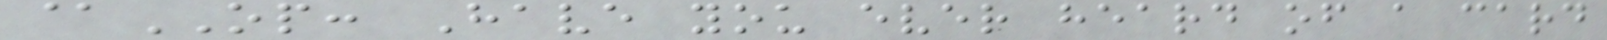@OP: Have you ever heard of a card
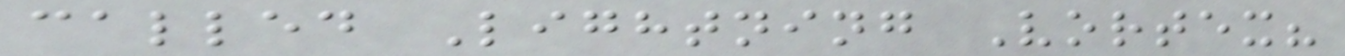called Lightning Vortex?
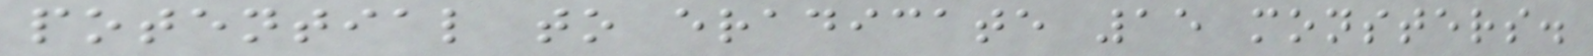potential to eradicate 15 monsters.
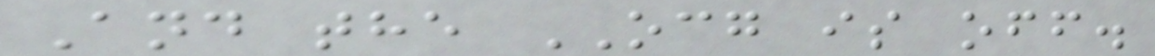And the OCG is off.
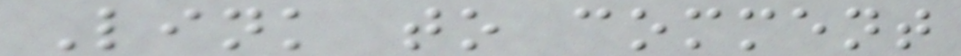Link to comment
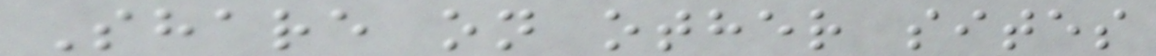Share on other sites
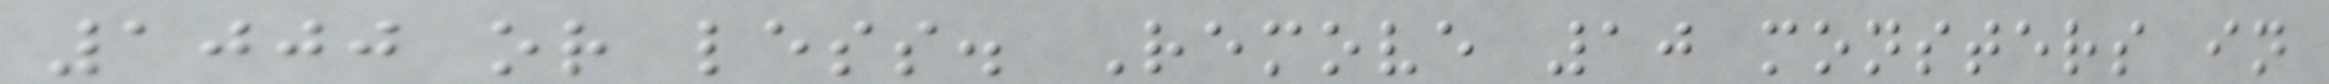1000 or less. Remove 10 monsters in
